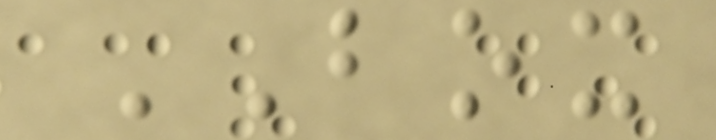BOX
